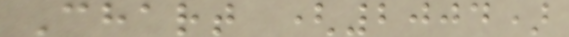Chart (2004)
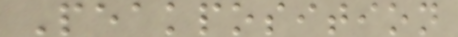Peakposition
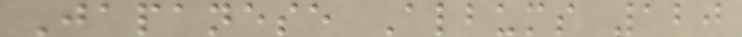Japanese Albums 120
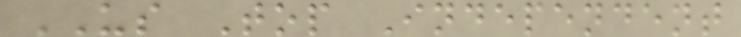US Top Independent
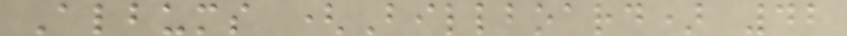Albums (Billboard) 42
